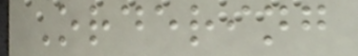Ordering
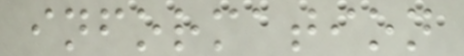information
